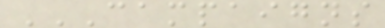CAMPAIGNS
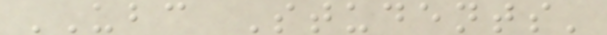UBC Students'
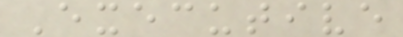Executive
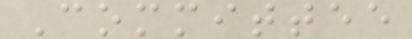Committee
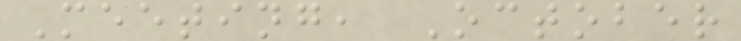Meeting, October
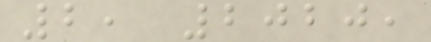2, 2020,
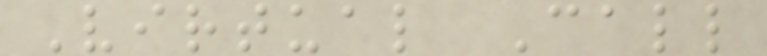Virtual Call
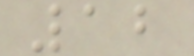12
